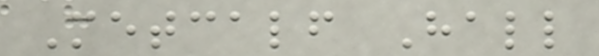Metcalf Hall
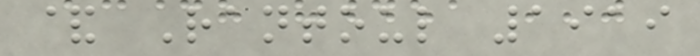& Rantoul 1919
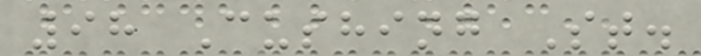98 Cushing St.
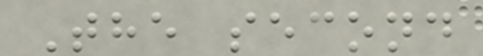The second
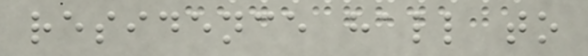residence hall to
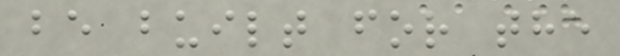be built for the
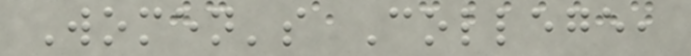Women's College,
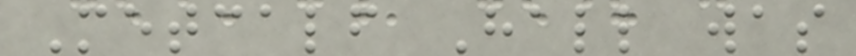Metcalf Hall was
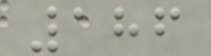186
